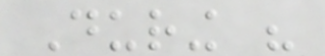During his
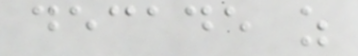decade as
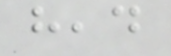head
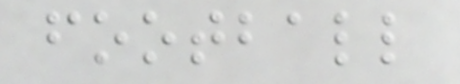football
